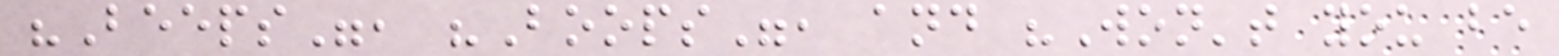"Beeps", "Boops", and "Won't you be
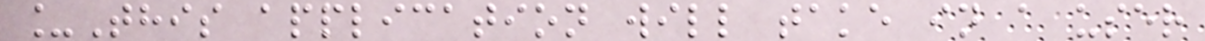_This application will take in a user
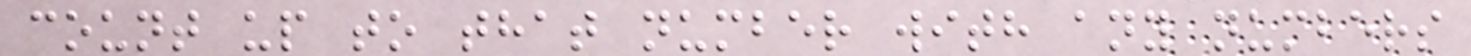count up to that number with any numbers
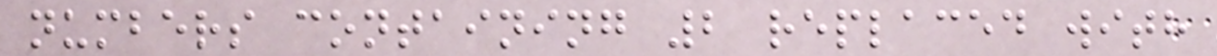numbers containing 2 replaced with
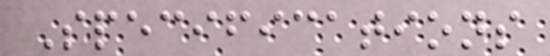Specifications
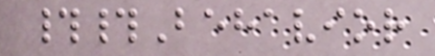##Behavior
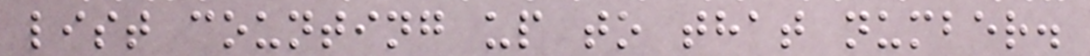list counting up to that number.
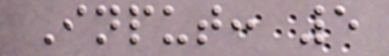Input: 5
